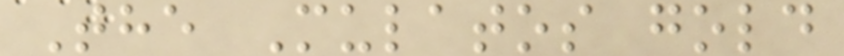The Mulatos gold
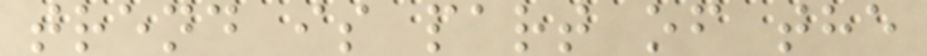trend is part of the
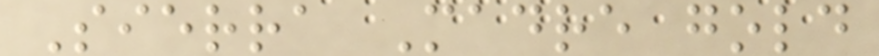Sierra Madre gold
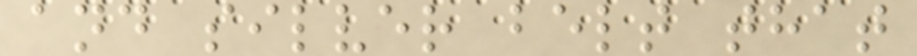and silver belt that
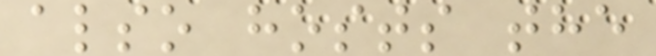also hosts the
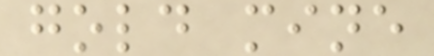gold mine
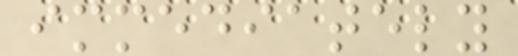immediately
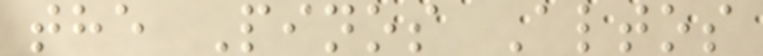the Pinos Altos
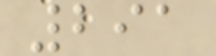291
